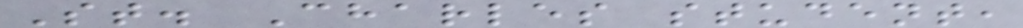St. Charles student,
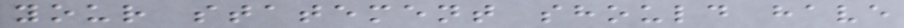your statement should have
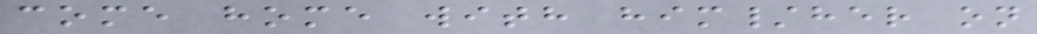come home with him/her on
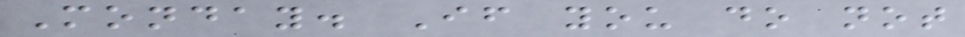Monday. If you do not
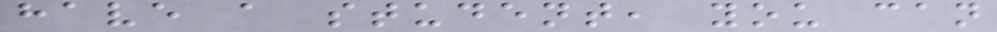have a student, you can
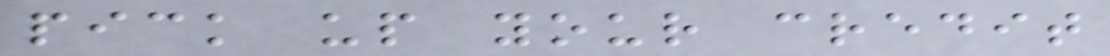pick up your credit
